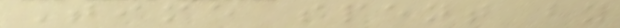Time spent by
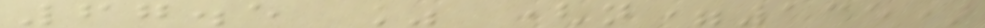67.5 % (n=135)
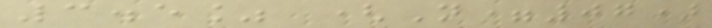3.5% (N=07)
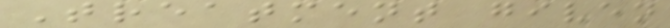Treatment given
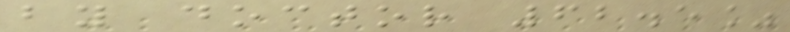by doctor 62.5%
